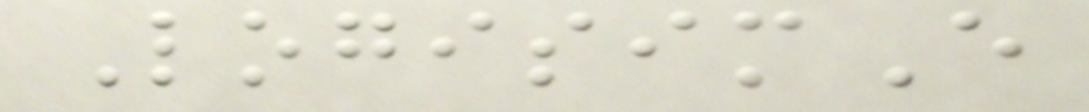LogisimE
